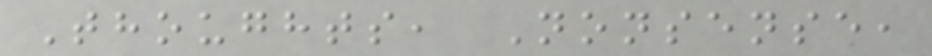Thoughts, Nonsense,
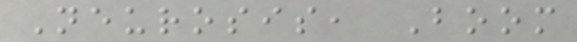Neurosis, Boom
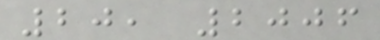20, 2006
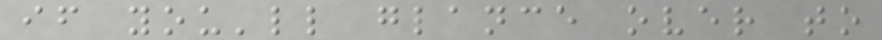if you'll glance over to
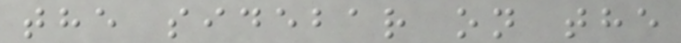the sidebar on the
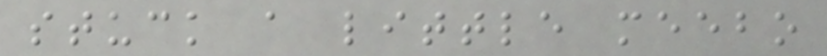stuck a little meebo
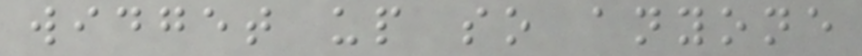widget up so anyone
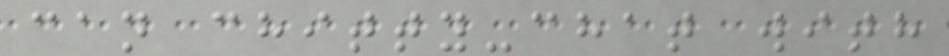can chitty-chat with
